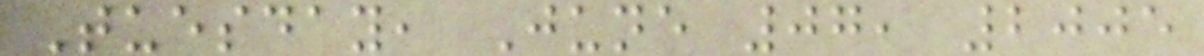Tuesday, June 07, 2005
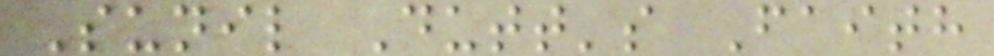Sunil Dutt's Faith
